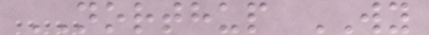NORTHUP WY
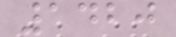1420
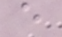e
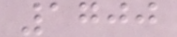1700
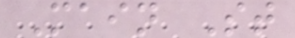Main St
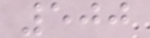500
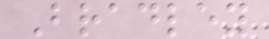Bradley
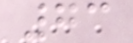73
